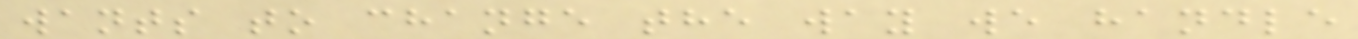wants to change the way we handle
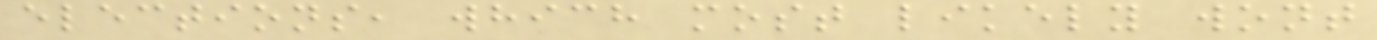elections, which most likely wont
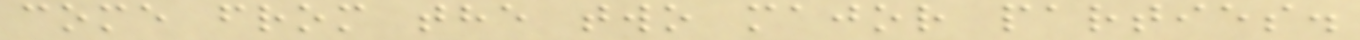come from the two major parties.
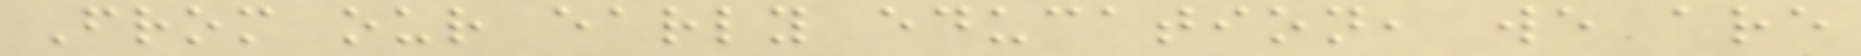From our early education, we are
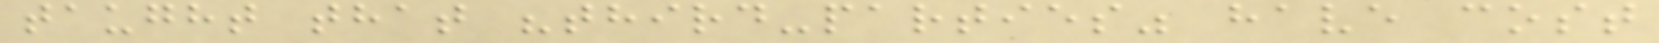taught that "third-parties" have cost
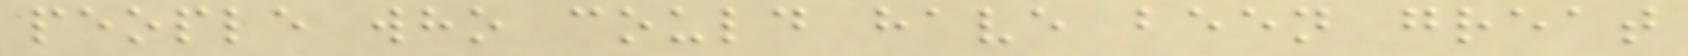people who could have been great
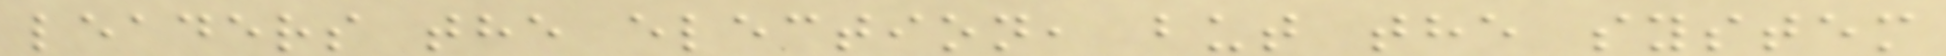leaders the election, but the system
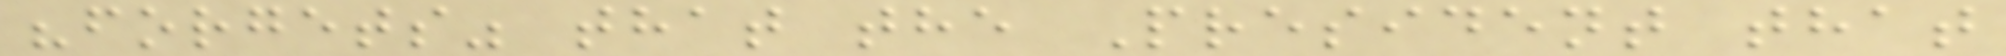"forgets" that the President that
